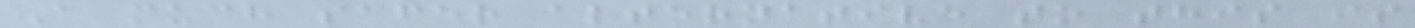A much safer alternative to this is
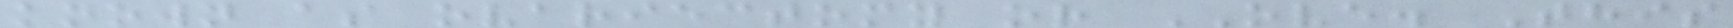known as ovariectomy or OVE. This
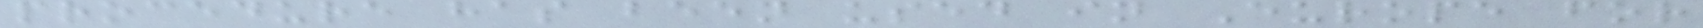procedure has been used in Europe for
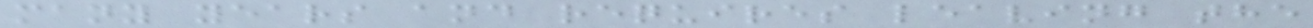many years and requires leaving the
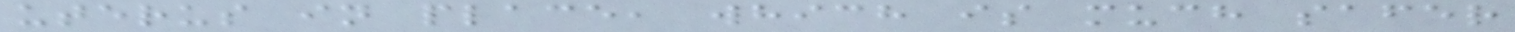uterus in place, which is much safer
